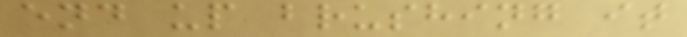end up brushing it
